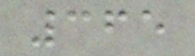365
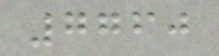7760
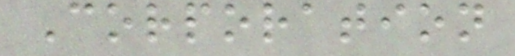Corporation
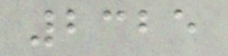2325
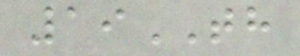19TH
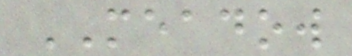MEADOW
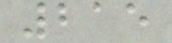215
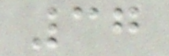37
